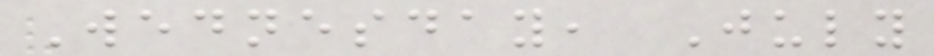Wednesday, July
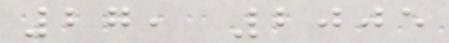27, 2005
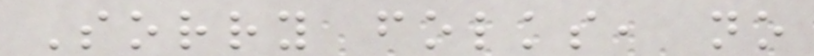Sorry folks, no
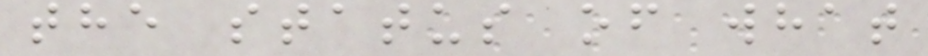the status of what
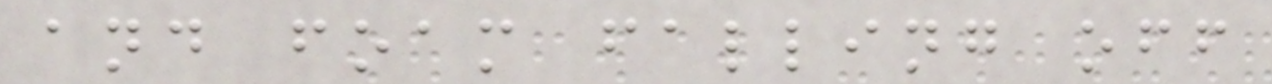and foam falling off
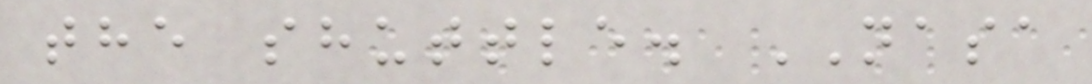the shuttle. NASA
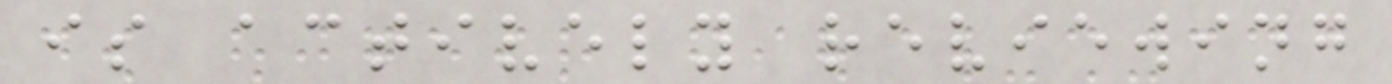is actively reviewing
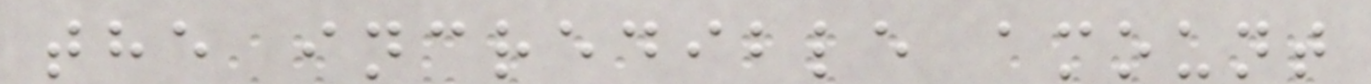the incredible amount
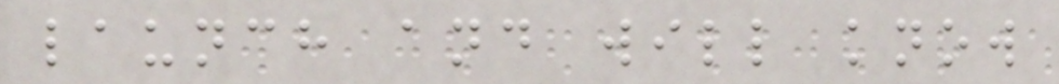launch and will know
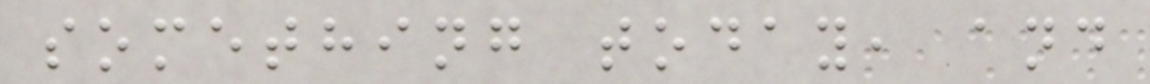something today, and
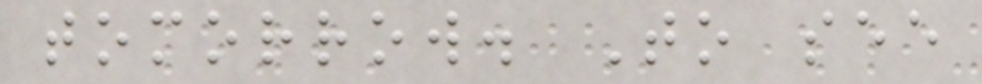tomorrow. To see
